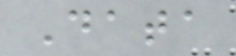Data
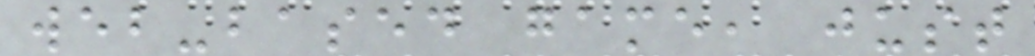web-based game, just
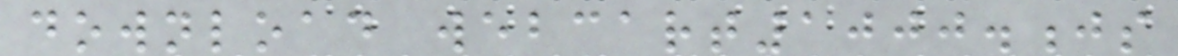download webcart1000.js
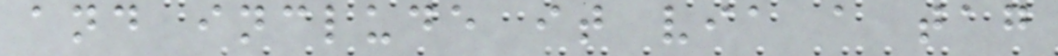and include it via a tag
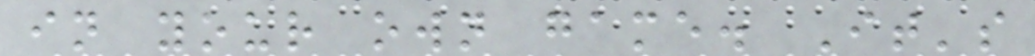in your own game. It's
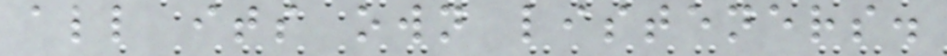all its own listeners.
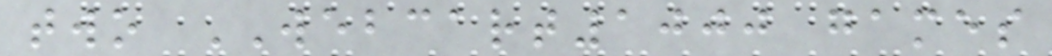two WEBCART1000 games
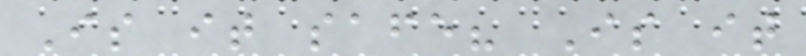Is it safe? Is it
